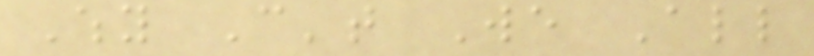Why Can't We All
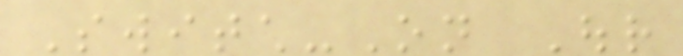Switch-On Our
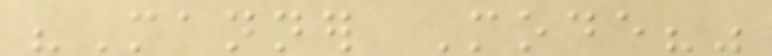"Manner Mode?"
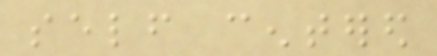self centered
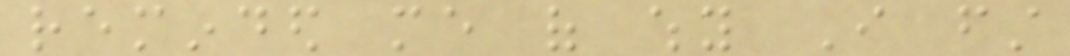reminded me of why I first
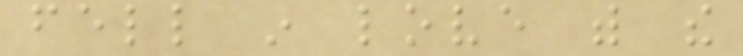fell in love with the
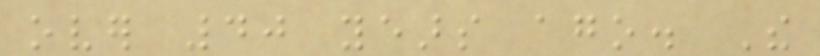over 40 years ago. The
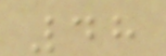48
